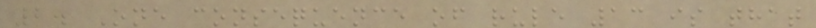2. One consequence of rule 13 is that
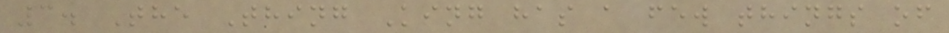3. The Thing King has a few things of
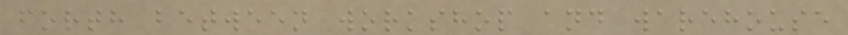forth between workshop and warehouse
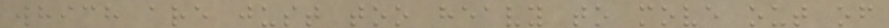which are just too heavy to move out of
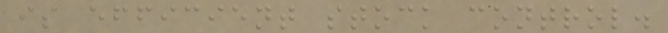is efficient stock control.
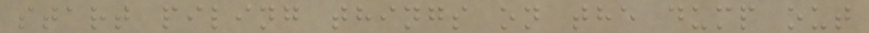start piling things on the dump out
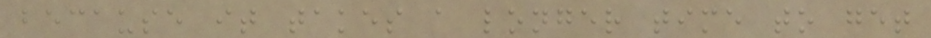because it takes a longer time to get
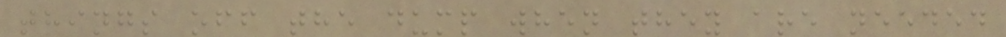things off the dump when they are needed
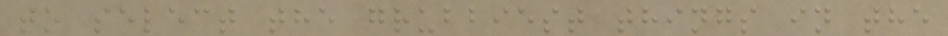to select the grubbiest things in the
